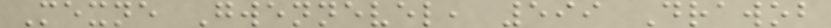Mexne Gwennevel, 599 Drawob
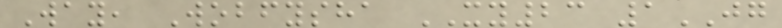Way, Wobfysha XY23 1JG
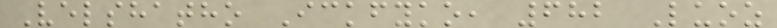Velshatho Ickfyko, 682 Luoz
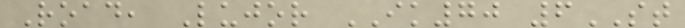Road, Lujor IK70 6ST
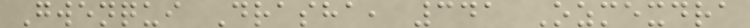Gwenqui Drasha, 341 Ozmexdra
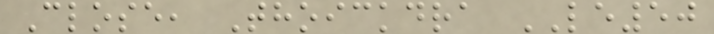Close, Thoickdra LE50
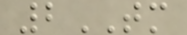2TM
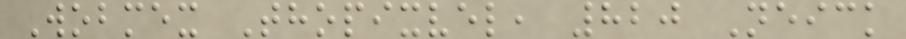Wobmex Thopixvel, 820 Neick
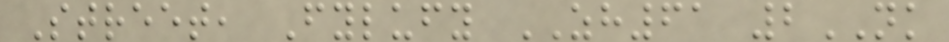Street, Fylufy ZH61 2NK
